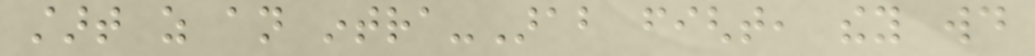start as an intra-Arab fight, they would
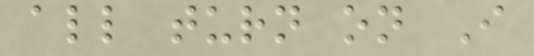all turn on I
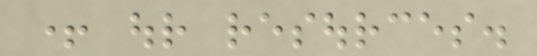+ our resources.
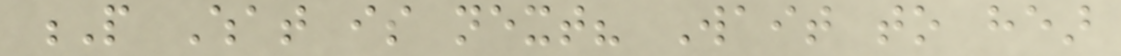P What is next? Wait to hear
